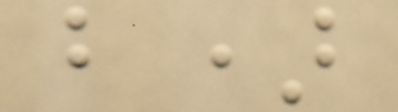b)
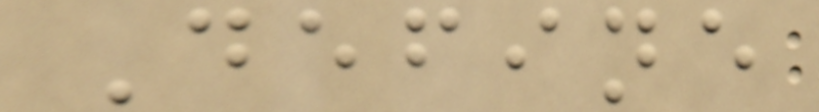Define
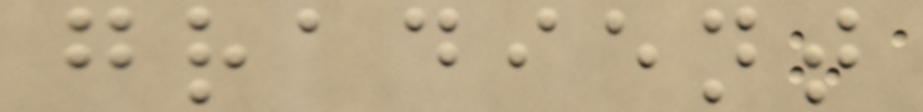gradient
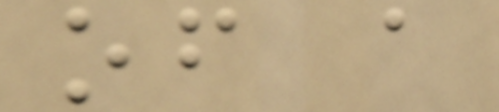of a
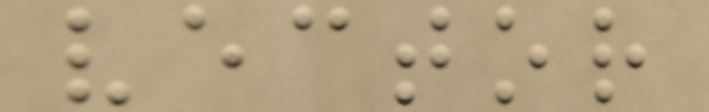vector
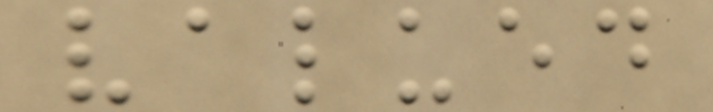valued
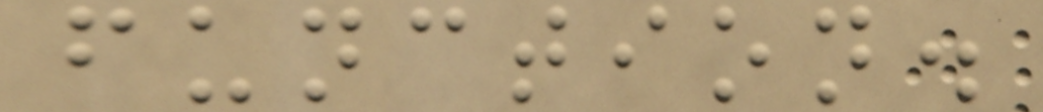function.
